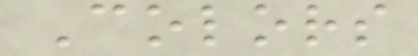Colors
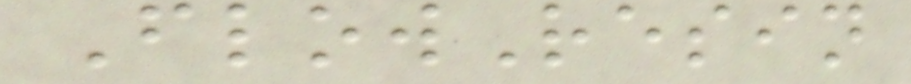FlowResin
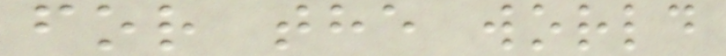for the world
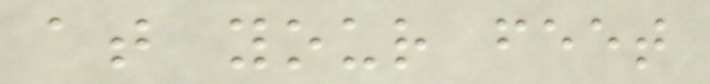at your feet
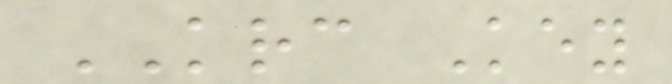KRC Key
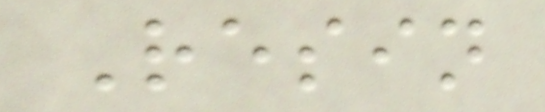Resin
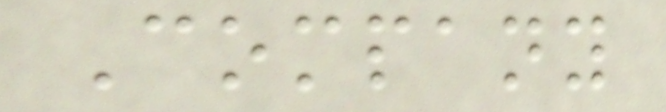Company
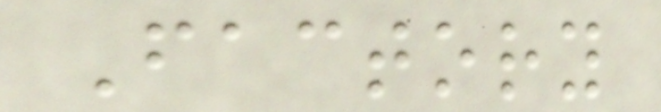Factory
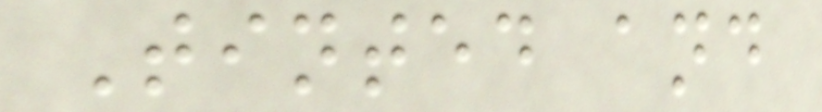Tinted and
